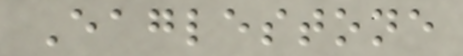Eaglestone
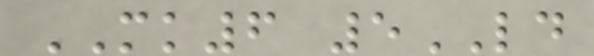MK6 5LD
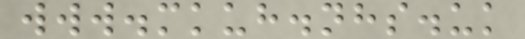www.mkuh.nhs.uk
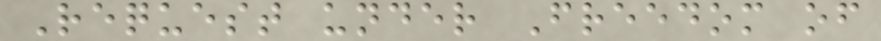Request under Freedom of
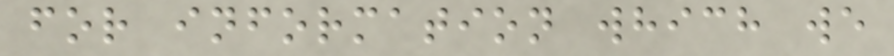for information which we
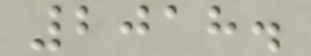2018.
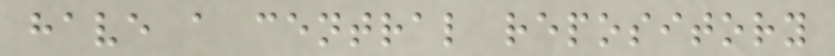have a central repository
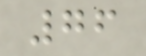76
